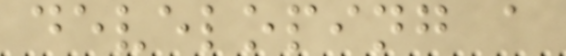developing a
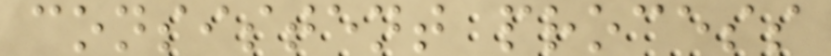consistent process
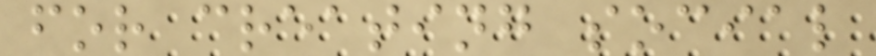for creating social
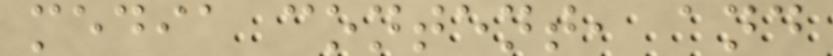media content, and
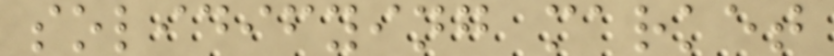solidifying market
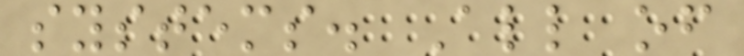systems. All of
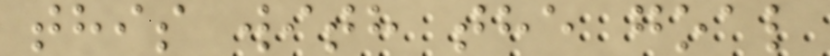this with the goal
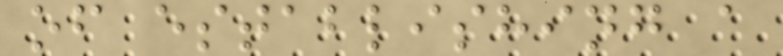of establishing a
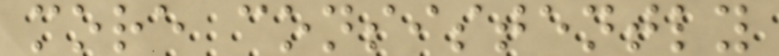more consistently
